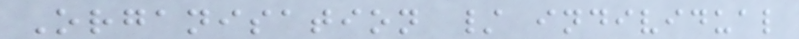Organisation / individual
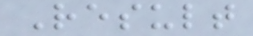Result
